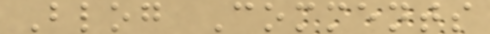Blog Comments
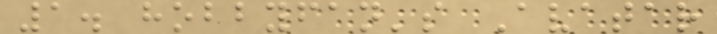1. hobbyfan's Avatar
